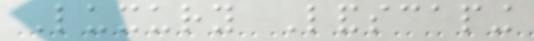Luxury Landscaping
